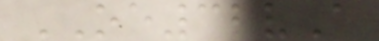OE32vA
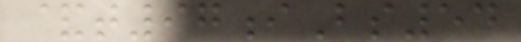&t97iBs54
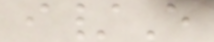i/E
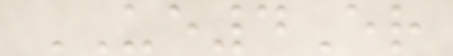UE4Er
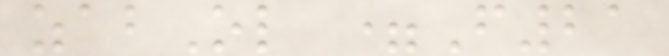zabOl =F21
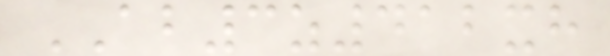AB3z412xh
